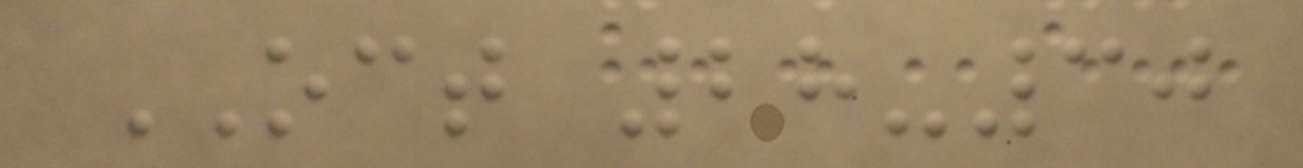OCT 28-30
